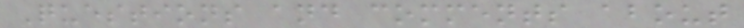Questions and comments about
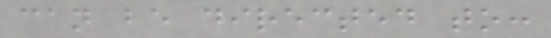can be directed to:
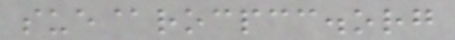sue@rocpcc.org
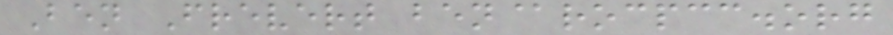Ben Frevert ben@rocpcc.org
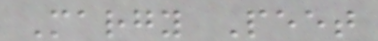Margy Peet
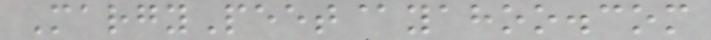MargyPeet@yahoo.com
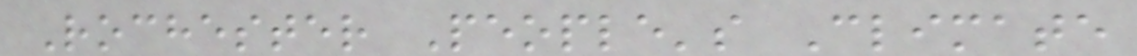Rochester People's Climate
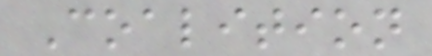Coalition
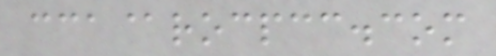cca@rocpcc.com
